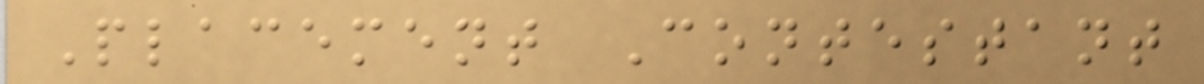Placement Contestant
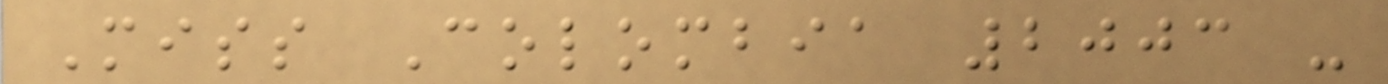Miss Colombia 2003 -
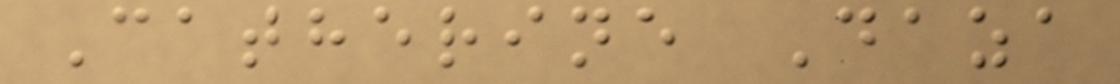Catherine Daza
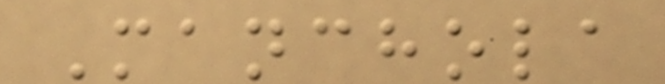Manchola
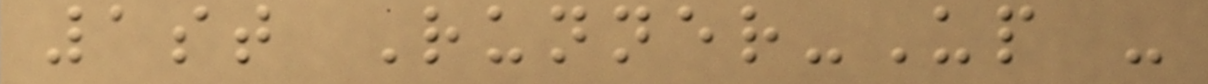1st Runner-Up -
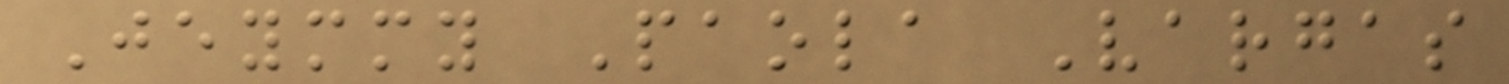Jeymmy Paola Vargas
